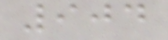904
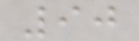90
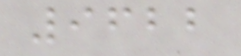9622
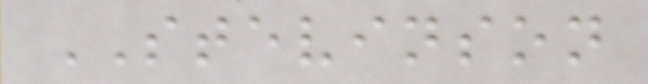STEVINSON
